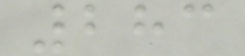283
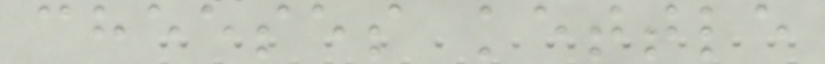cheeses kettle
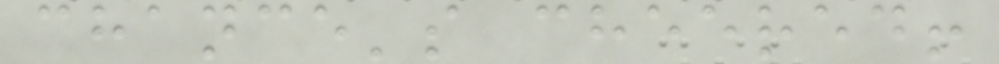chance's cheered!
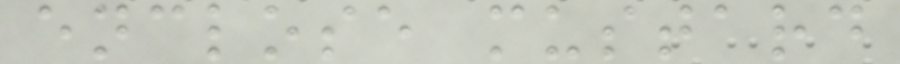enclose mustard
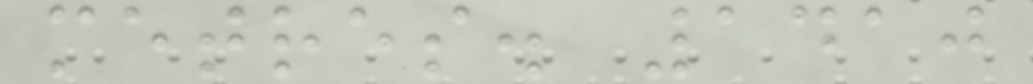metres. 1410
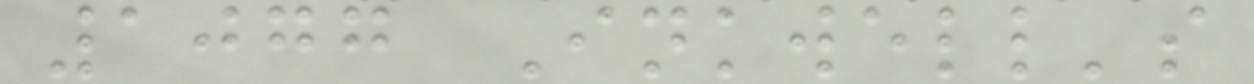1077 Inkwell's
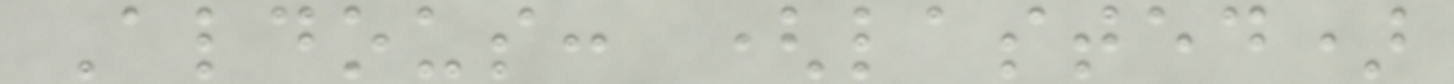Aldous: (lasted)
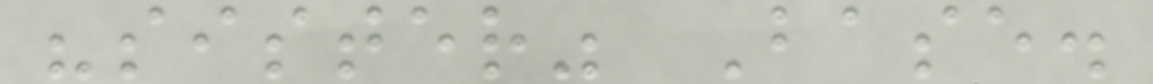"sister" Base.
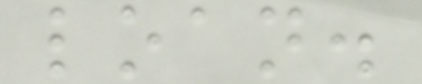loan.
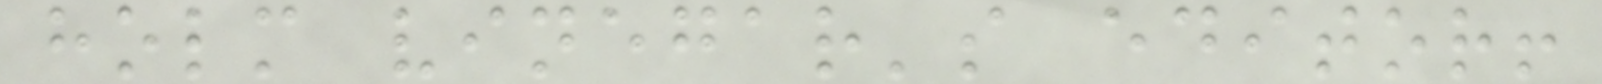holm vinegar's editor!
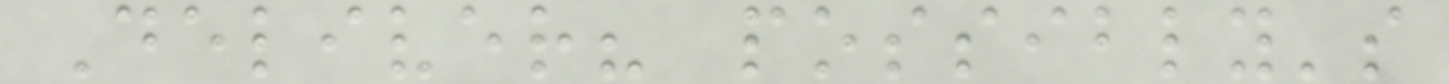Deliver? possibly's
